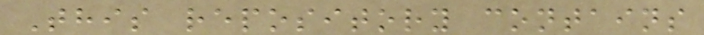This repository contains
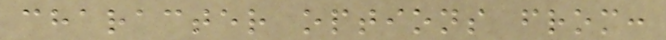character options from:
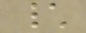\
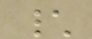\
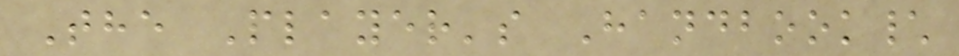The Player's Handbook\
